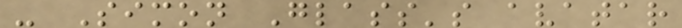- Simon Glass's avatar
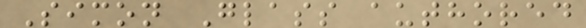Simon Glass authored
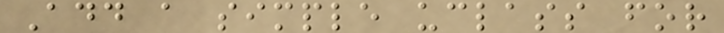Add a simple uclass for
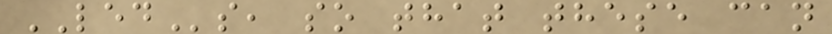LEDs, so that these can
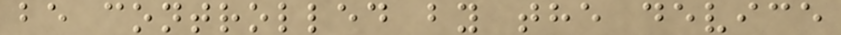be controlled by the device
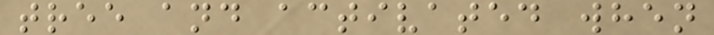tree and activated when
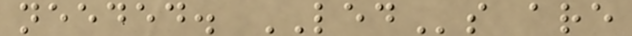needed. LEDs are
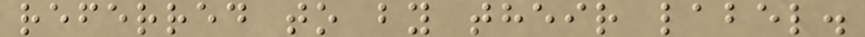referred to by their label.
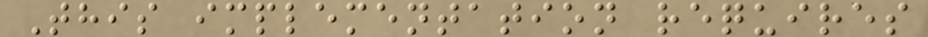This implementation requires
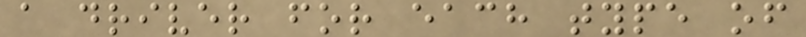a driver for each type of
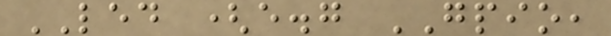LED (e.g GPIO,
